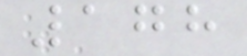178
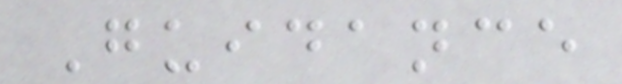Guidance
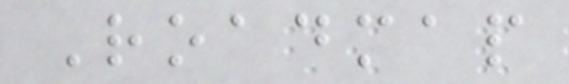Roadmap
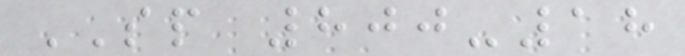SP 800-18
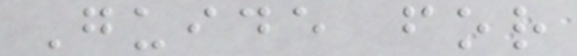Guide for
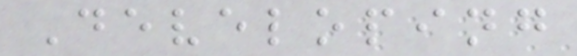Developing
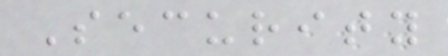Security
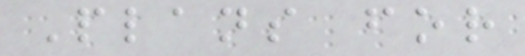Plans for
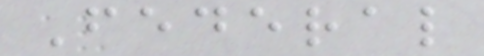Federal
